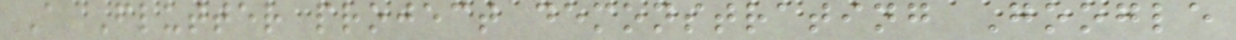A Flutter project demonstrating Google
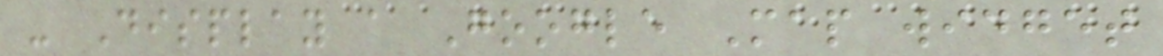- Display a Google Map widget
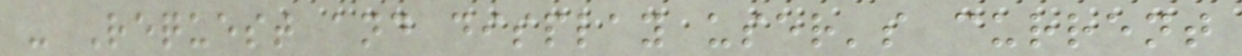- Request and display user's current
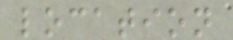location
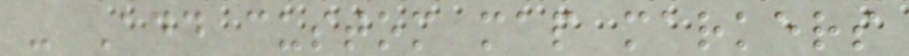- Add custom map markers
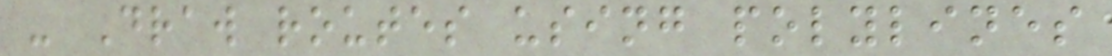- Draw routes using polylines
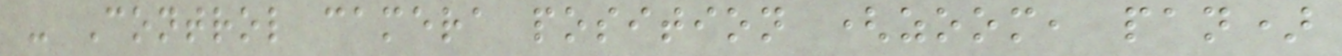- Control camera position (zoom, pan)
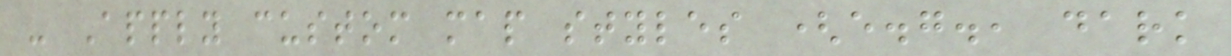- Apply custom map styles (e.g., dark
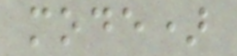mode)
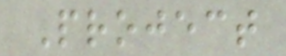Project
